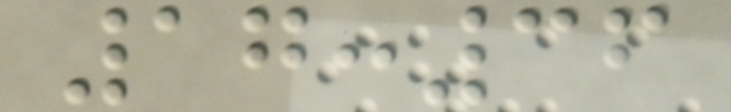17:36
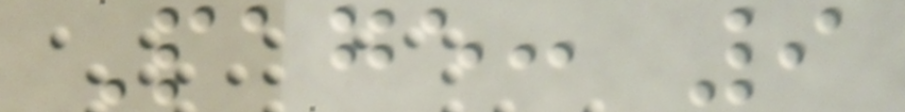Page: 9
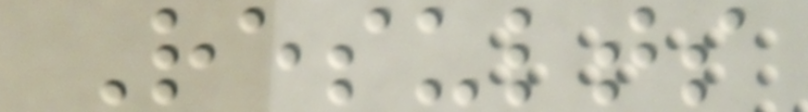Results
